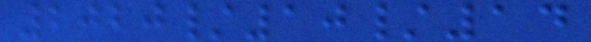2020/10/14
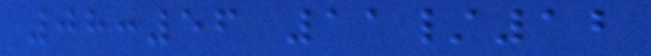08:56 11/12
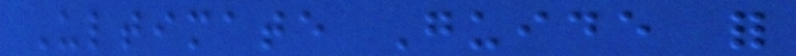Ultimate Guide for
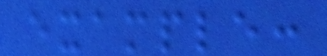example:
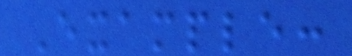Example:
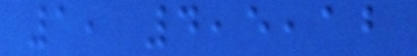1, 4,5,12
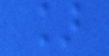]
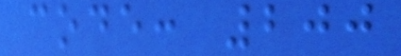code: 200
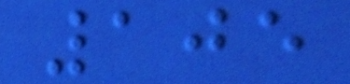105
